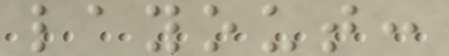layout:
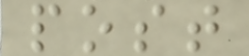post
